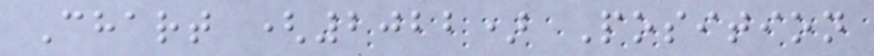Chart (2022) Position
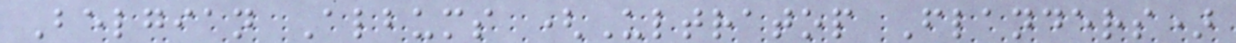Belgian Albums (Ultratop Flanders)
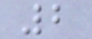2
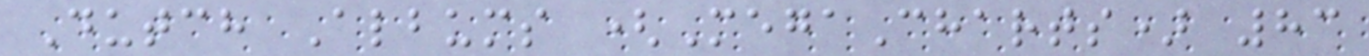Dutch Albums (MegaCharts) 83
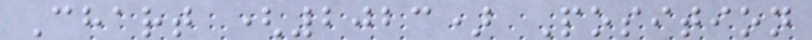Chart (2023) Position
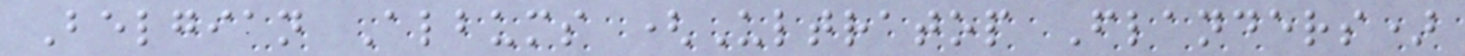Belgian Albums (Ultratop Flanders)
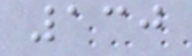130
